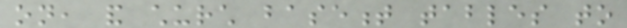on, and church basement tables to
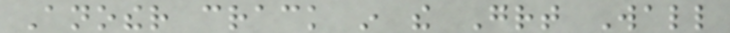Another crack in the Great Wall
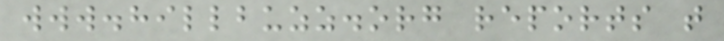www.hillbuzz.org reports that
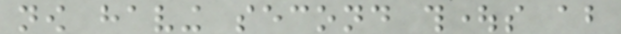now having second thoughts about
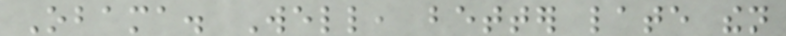Obama. Well, better late then
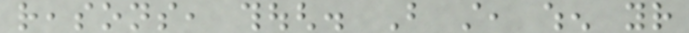reasons, though. But still, when your
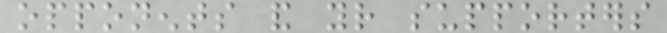opponents and your supporters
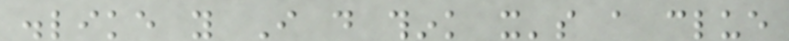dislike you I do think it's a clue
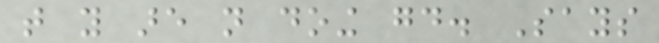that you are not doing good. Says
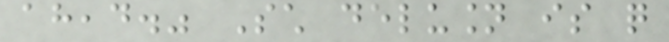ahead." Such delusion is quite
